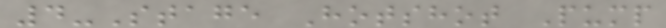4-Stage Hotshot Pump
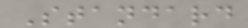Standard
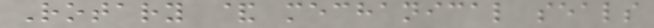Rotary & mechanical seals
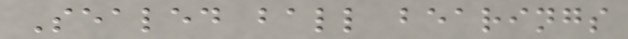Sealed ball bearings
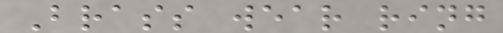Brass wear ring
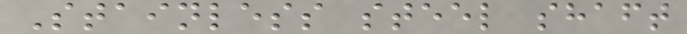Stainless steel shaft
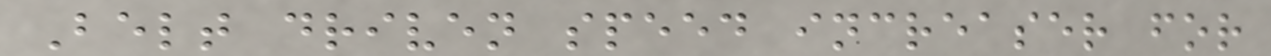Belt driven speed increaser for
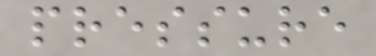pressure
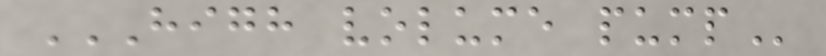HIGH VOLUME PUMP
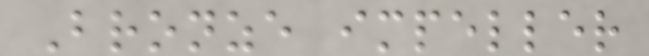Bronze impeller
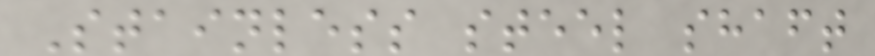Stainless steel shaft
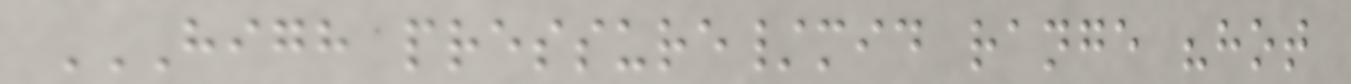HIGH PRESSURE/MID RANGE "HOT
